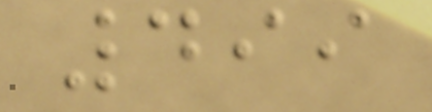499
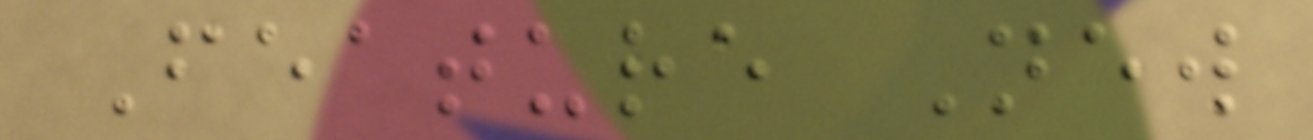Feature New
